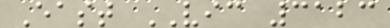East VIC 3123
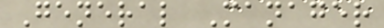General Manager
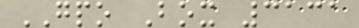GPO Box 3131
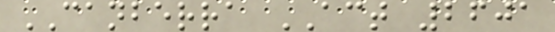CANBERRA ACT 2601
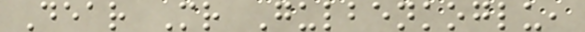Dear Mr Gulbenkoglu,
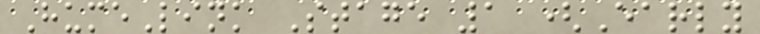HumeLink Stage 1 (Early
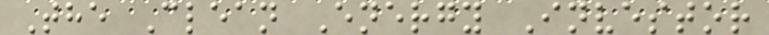The Clean Energy Investor
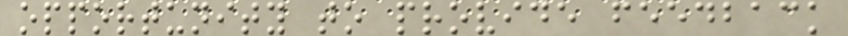opportunity to provide feedback
